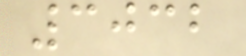3032
